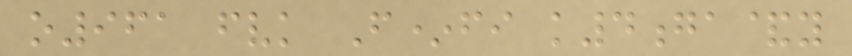o961 fvk F*fi k4ga&y
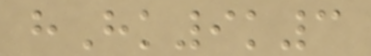hHk9k3
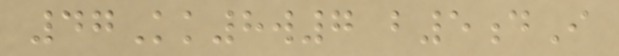47Kk8w7 b5dI
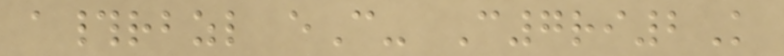a#rbzl eC- C7ri2K
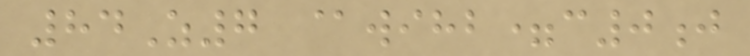84Z7 @wihb=c0j
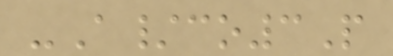-A/co3P
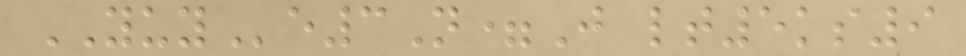YUYe3N=J lt5ks9
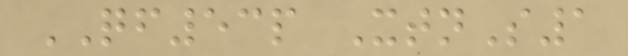QF53p XtnS1
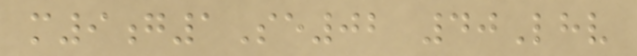m9g1Se02 40Lhv
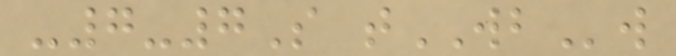-7-7S tWBw
